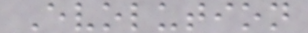Evolution
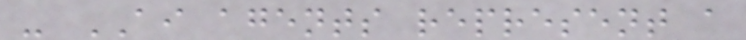- AI agents represent a
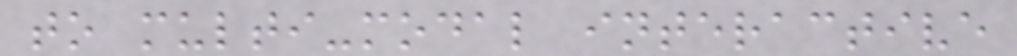to multi-modal interactive
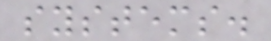systems.
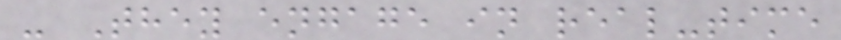- They engage in real-time
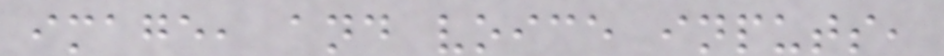image, and voice inputs,
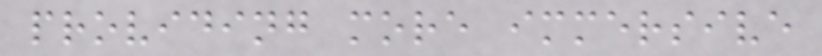providing more immersive
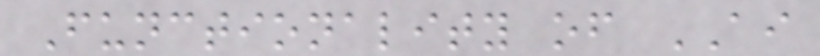Functionality of AI
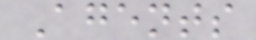Agents
